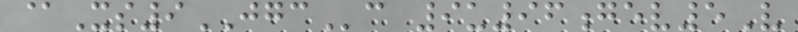@Xs9JGCc 9u96gev5V
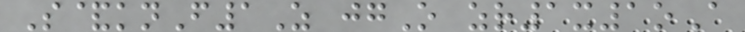S&knF1Z jgO zr1x1oA
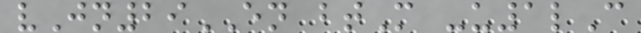vJn29EN btM -u1lC
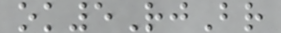ok5RjBr
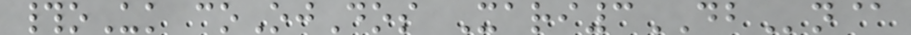#oUk coOjDos Xari3DBn@
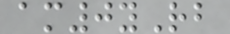am0yRb
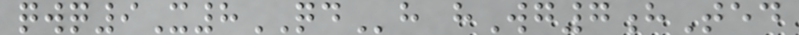qwq9X8QDh hWg7hTed
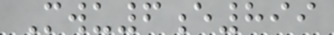Mwu6e899
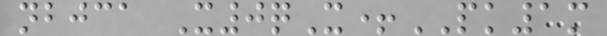nbjca X0qX+PK1m
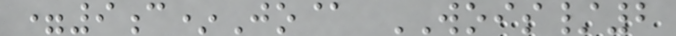=9c*Jo@ WOIS/2
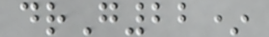drG22*
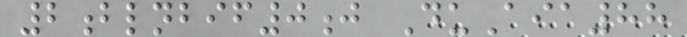2blnbif0j DuAia88
